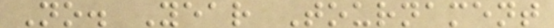No. Year Tournament
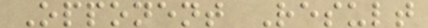Opponent Result
